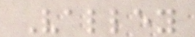Valley
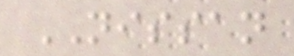NISSAN
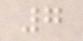7
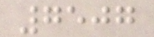7507
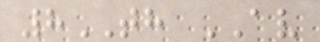8TH AV
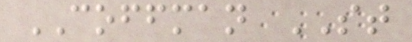COFFMAN ST
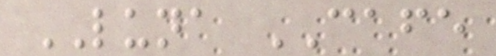LUNA CAFE
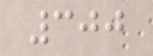300
